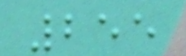255
